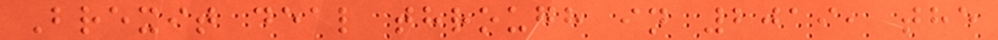Brexit deal through in 2019, the
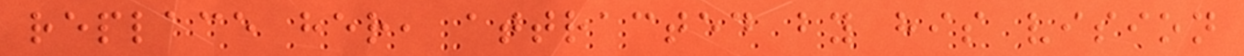replace her, attracted by his vision
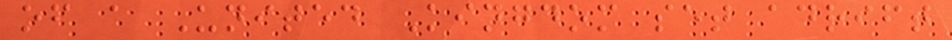of a United Kingdom set adrift
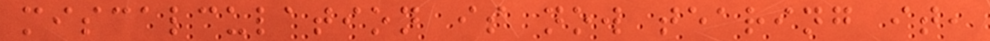miscalculation is now tearing it,
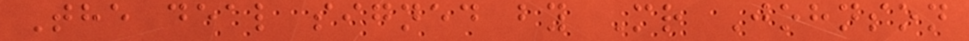The deal signed by Mr Johnson
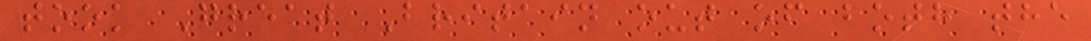took Great Britain out of both the
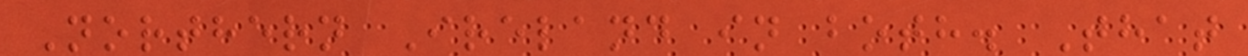Northern Ireland in both. That
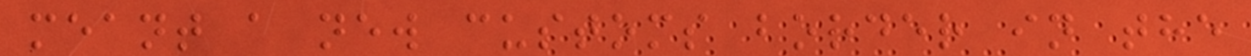meant a new customs border in the
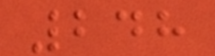248
